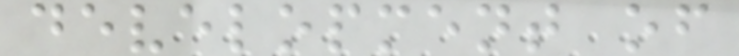development of
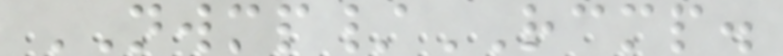NWMP/RCMP.
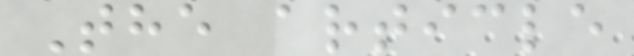The article
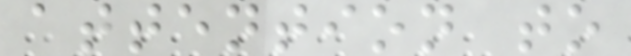attention to
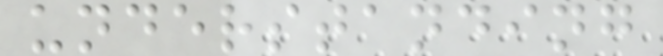understanding
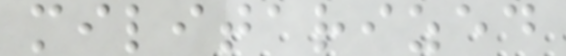militarized
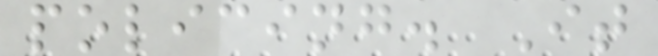policing. It
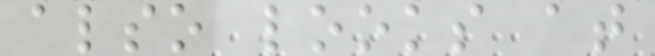also looks at
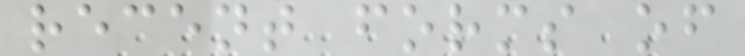recent forms of
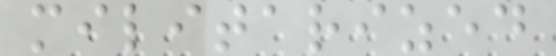militarized
